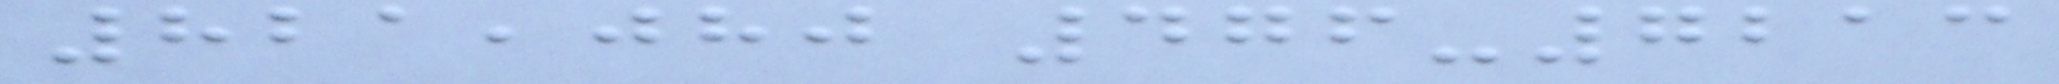821,080 476-7213
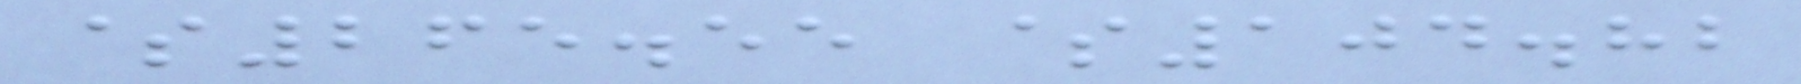$265.55 $104.82
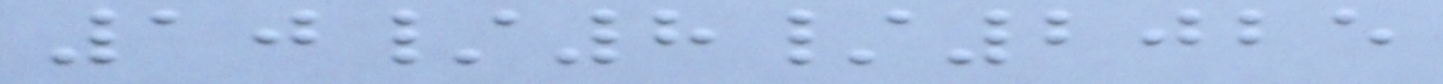10/8/2025
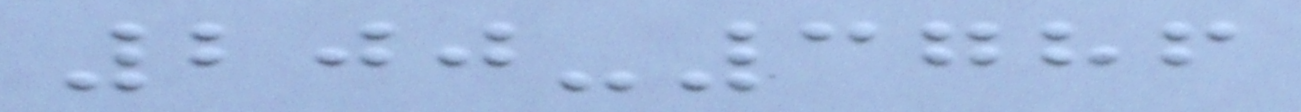200-3786
